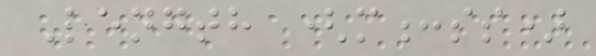Length (m:ss)
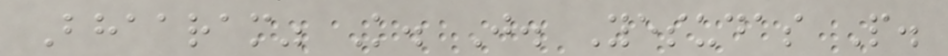Bhaaram" K. J. Yesudas P.
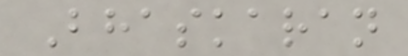Bhaskaran
